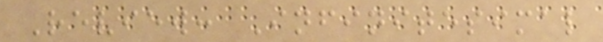Review: Infinitesimal
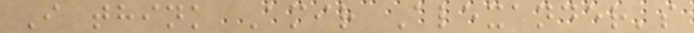I think Amir Alexander's
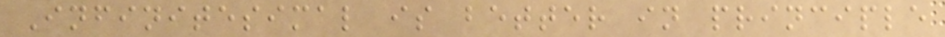Infinitesimal is better in principle
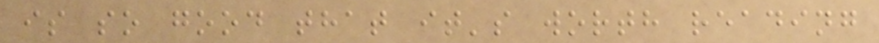is so good that it's worth reading
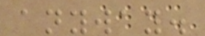anyway.
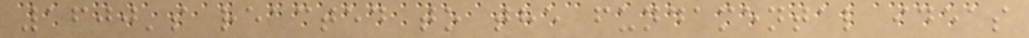1600's reacted to the fundamental ideas
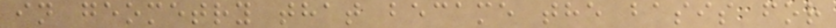in geometry that became the basis for
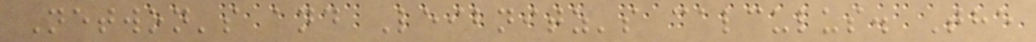Netwon's and Leibnitz's calculus. The
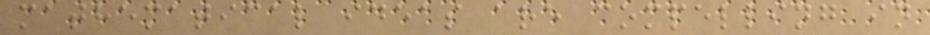mathematical ideas are compelling in
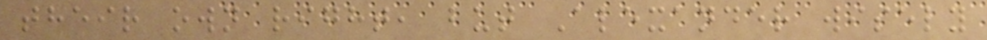their own right, but Alexander wisely
